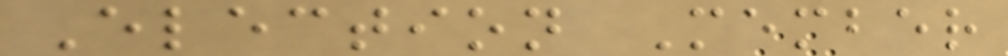Election Member
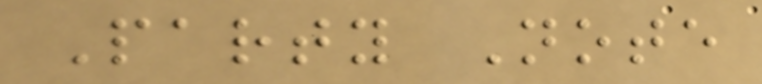Party Note
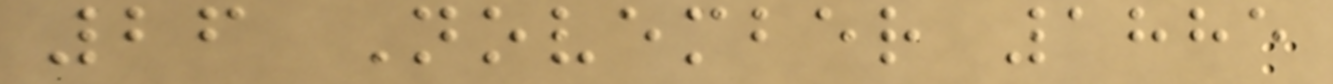26 November 1885
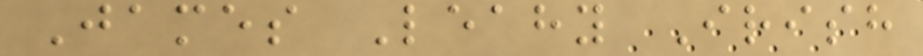James Leahy Irish
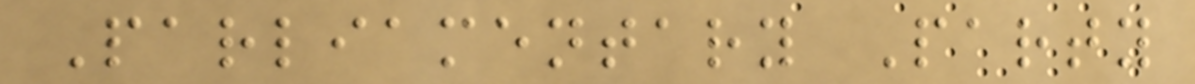Parliamentary Party
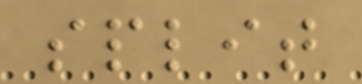split
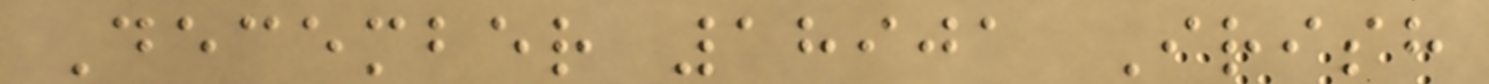December 18901 Irish
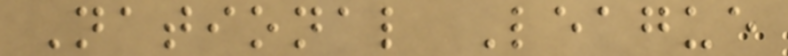National League
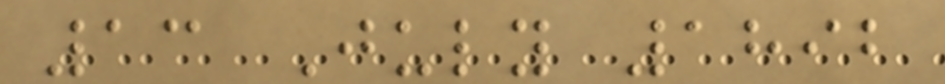13 July 1892
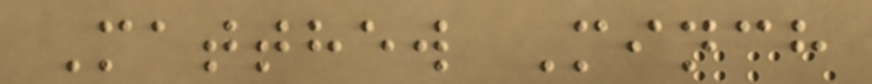Matthew Minch
